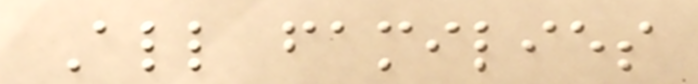All families
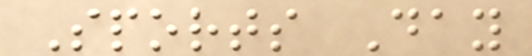Sports Day
